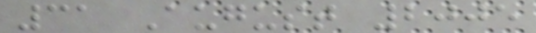31 August 2005
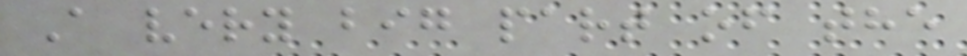A very big part of the
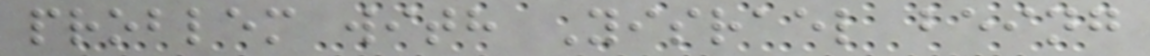problem with Yisrael being
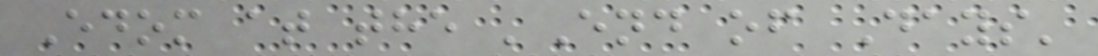Edom at the 'End of Days'
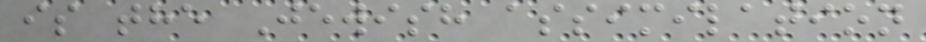is the Jewish assimilation
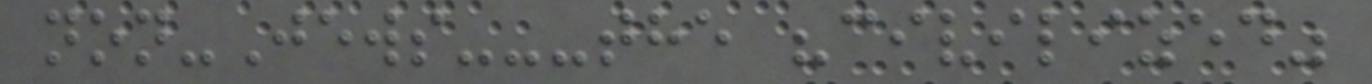non-Jews---the "civilized"
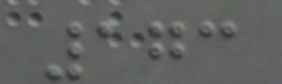173
